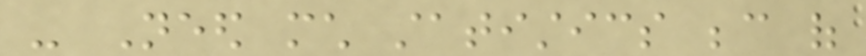- Need much statistics because of
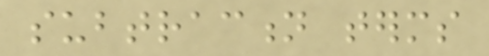subtraction terms
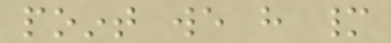point we have many
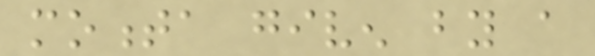momenta given by a
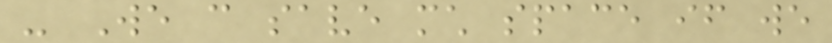- We can save much space if we
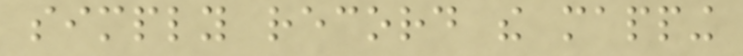simply record the mapping
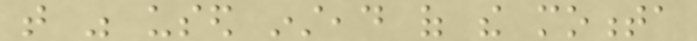that was used instead of the momenta
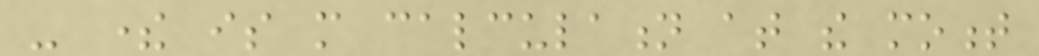- there is more calculation at the moment
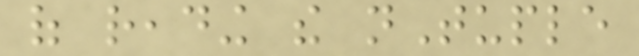of reading the nTuple
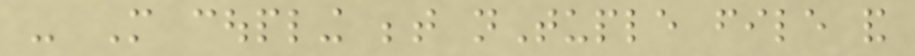- More coupling between nTuple file and
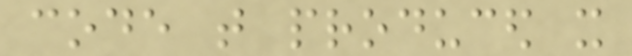code that produced it
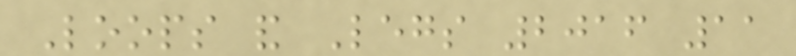Loops and Legs 2016 11
